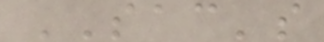SAC's
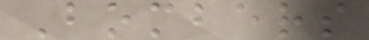Bombers
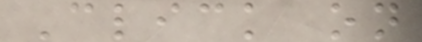Click on
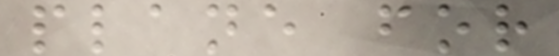plane for
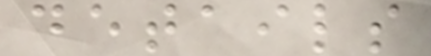details
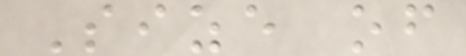Size of
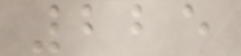225
